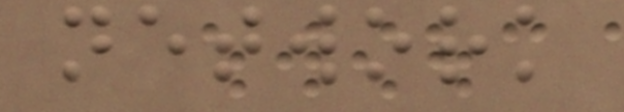network
